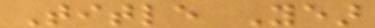Title Year
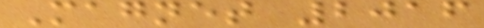Magnet 2016
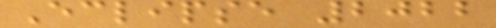Eclipse 2022
